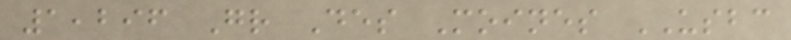1,296 Gr Des Moines USBC
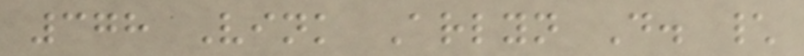378 Vink Arlyn D. \
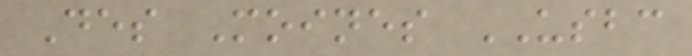Des Moines USBC
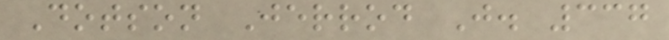Dotson Jerrod J. 337
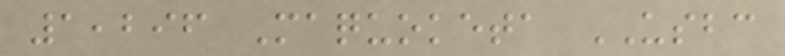1,296 Maquoketa USBC
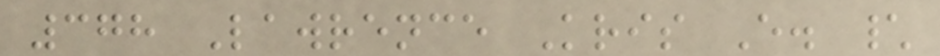378 Lawrence Kris E. \
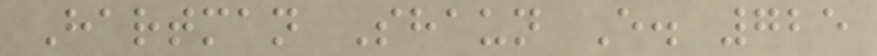Hartman Shaun E. 725
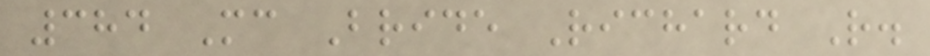384 Mc Bride Richard R.
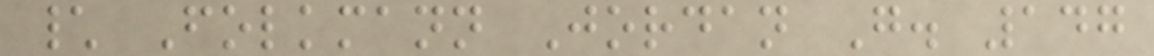\ Folkmann Jordan G. 147
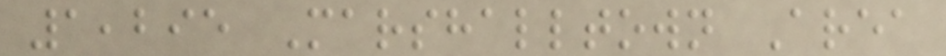1,295 Marshalltown Area
